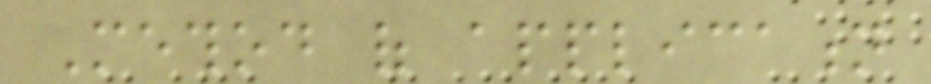Method of application
